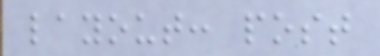layout: post
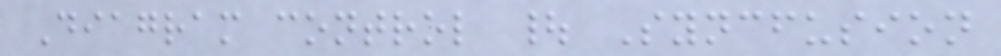Diagram control | Syncfusion
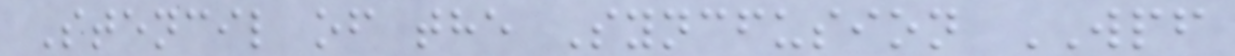Stencil of the Syncfusion WPF
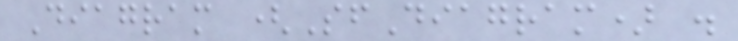Diagram (SfDiagram) .
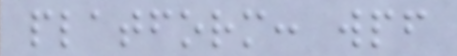platform: wpf
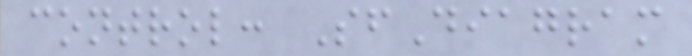control: SfDiagram
